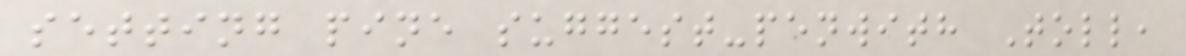setting pine suggest-penwith Toll,
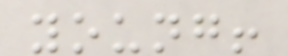young!
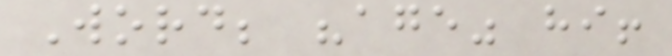Word; "age" hi!
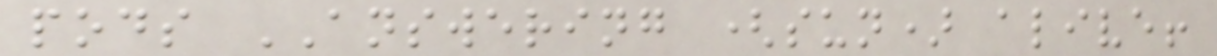pods ANSWERING (sun) alive!
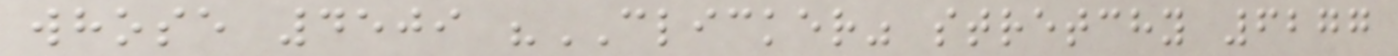whose 4509 "CLICKER" stretchy 6277
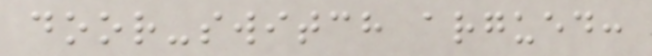door-switch argued:
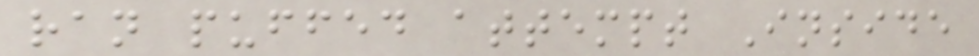ran puffed attempt Inside
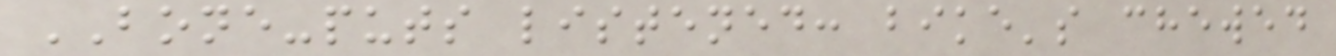BONE-puts listened: bike's chewed
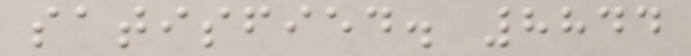satisfied. 8844
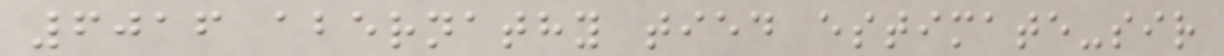6016 abernathy tied estimate-sir
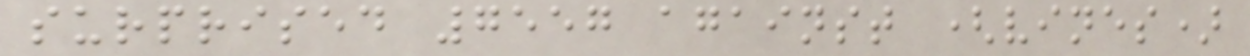surprised 7557 against (vines)
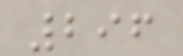296
